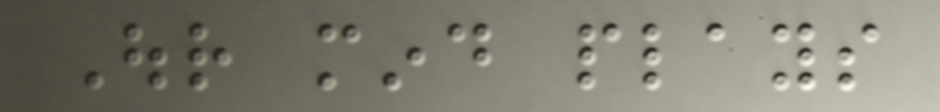Our mind plays
